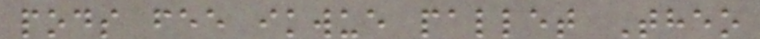pods fee ikwue pallet Theo
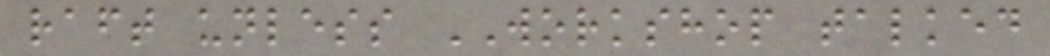raft unless WORKSHOP talked
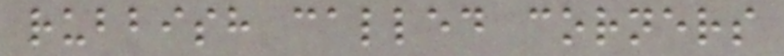rubbish called corners
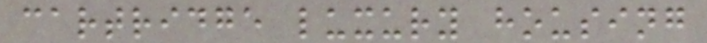cartridge luxury housing
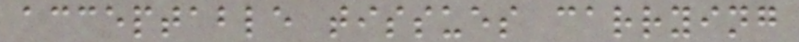acceptable tissues carrying
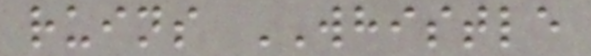ruins WHISTLE
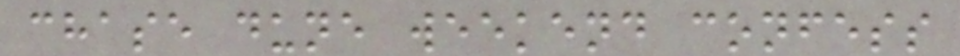chase dune weekend confess
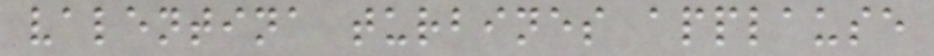valentina turbines applause
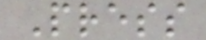Press
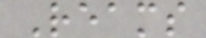Reams
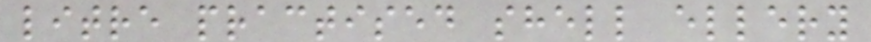litre practised shell ellery
